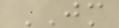JM
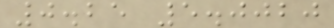0.25 5.0020
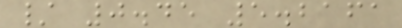/ 0.45 5.2161
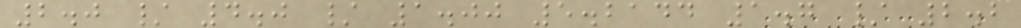2.0 / 4.0 / 1.00 5.2144 1.7 / 2.2
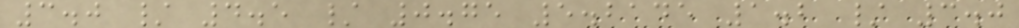3.0 / 4.5 / 0.75 5.2145 1.2 / 3.0
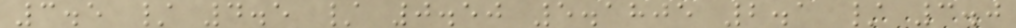3.5 / 4.5 / 0.50 5.1805 2.1 / 3.0
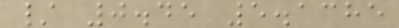/ 0.45 5.1385
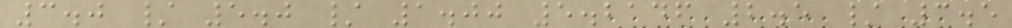3.0 / 5.0 / 1.00 5.2146 2.5 / 3.5
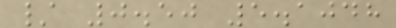/ 0.50 5.1048
